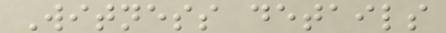Witness details
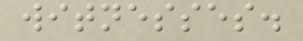witnesses.
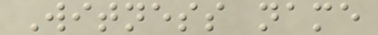Witness name
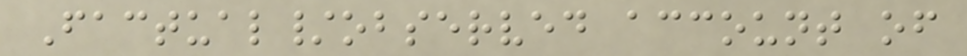Factual/observed account of
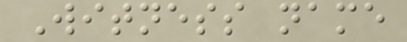Witness name
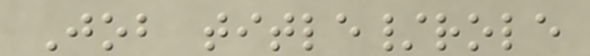Job title/role
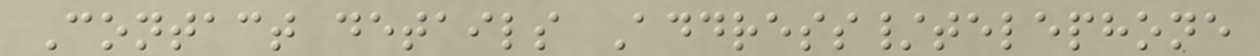Contact details Address/telephone
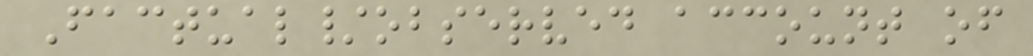Factual/observed account of
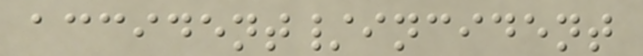accident/incident
